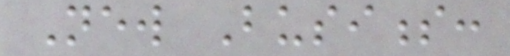New Business:
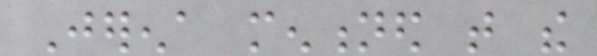Jerena mentioned that the
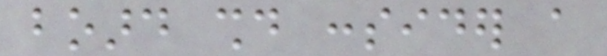board should consider a
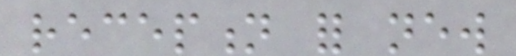reception for new
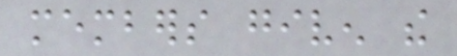members given the
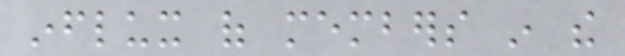influx of members in the
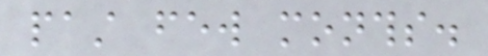past few months.
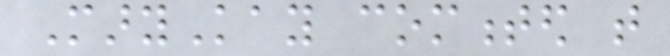MaryKay commented that
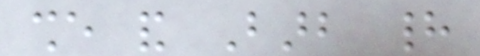she and Barb had
